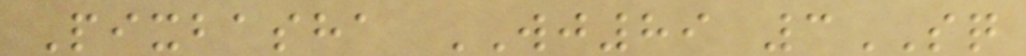Pixbasha WJ89 3SQ
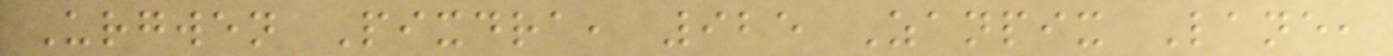Urgwen Pixdra, 925 Zanpix Lane,
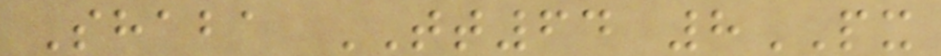Shaba TT64 8PX
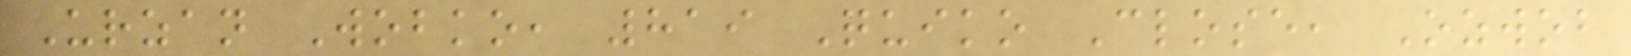Urzan Wobko, 819 Quiko Close, Ozwob
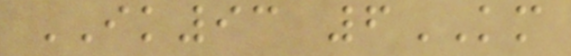IK93 6KM
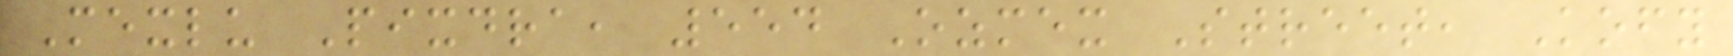Mexlu Pixdra, 554 Ozmex Street, Kofy
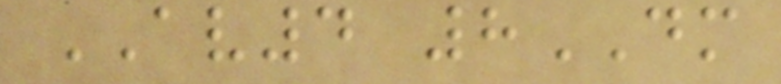AV4 8DM
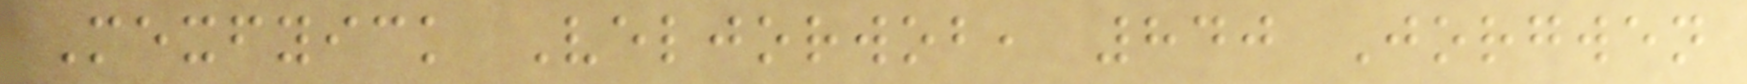Mexfyick Veljorwob, 840 Jorgwen
